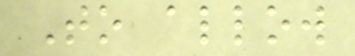To allow
